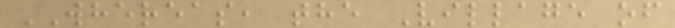WHEREAS, the Village of
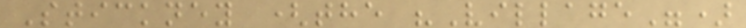Stickney (the "Village")
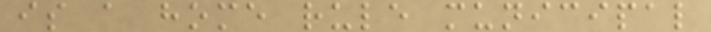is a home rule municipal
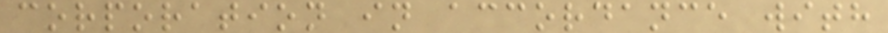corporation in accordance with
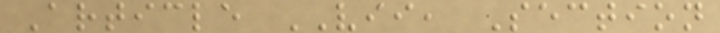Article VII, Section
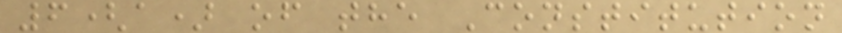6(a) of the Constitution
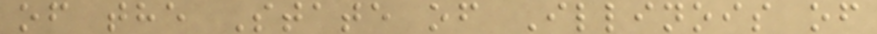of the State of Illinois of
